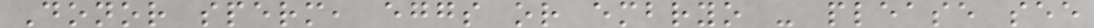Donor sperm, eggs or embryo - please see
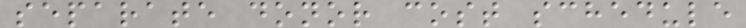separate donor cost schedule
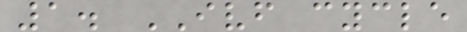1. IVF cycle
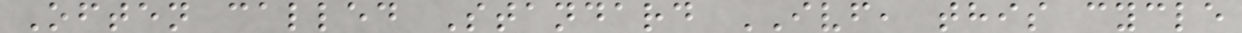Often called Standard IVF, this cycle
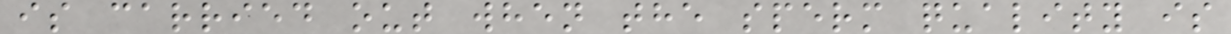is carried out when the sperm quality is
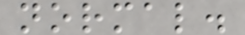normal.
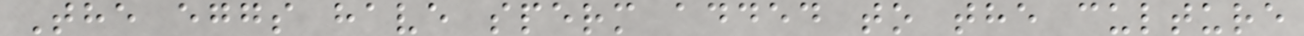The eggs have sperm added to the culture
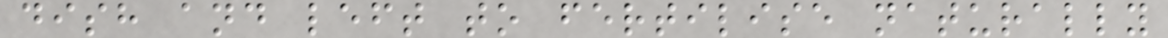dish and left to fertilise naturally
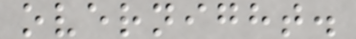overnight.
